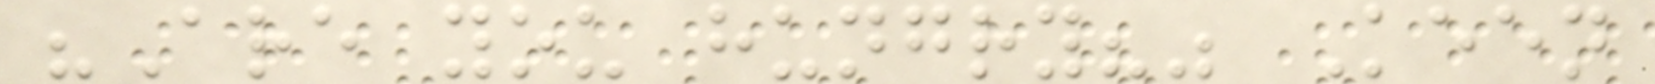"Are you hungry?" Keen
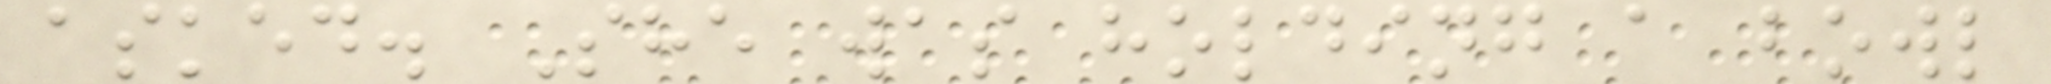asked. She was holding a bowl
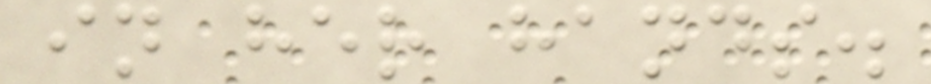in her hands.
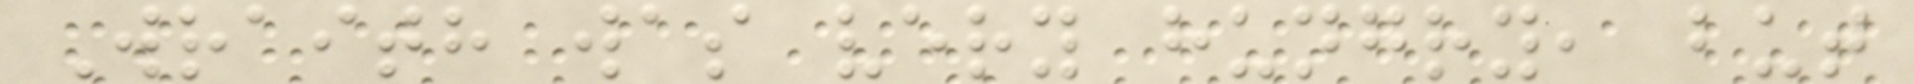Wraith was very hungry, but
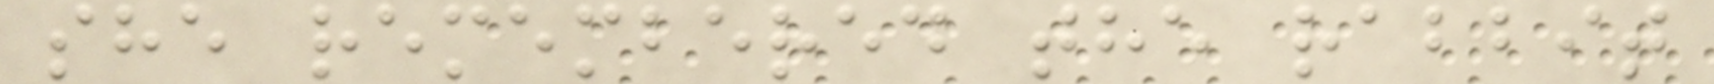she remembered the rabbit
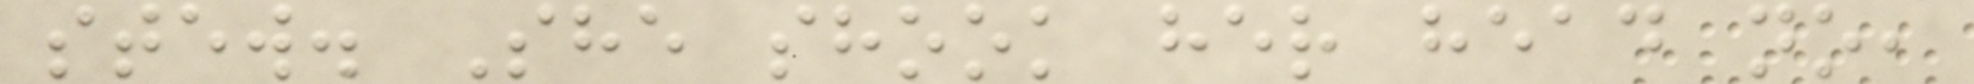stew. She shook her head no,
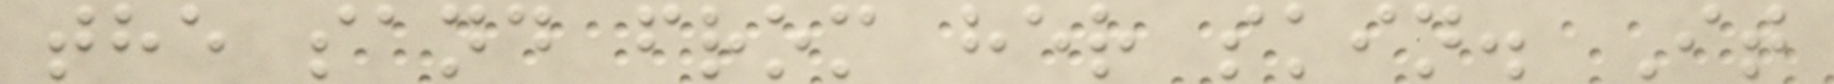the sand from her skin. It
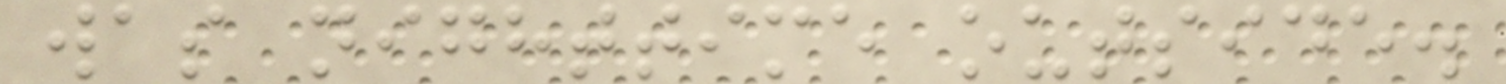was nighttime outside.
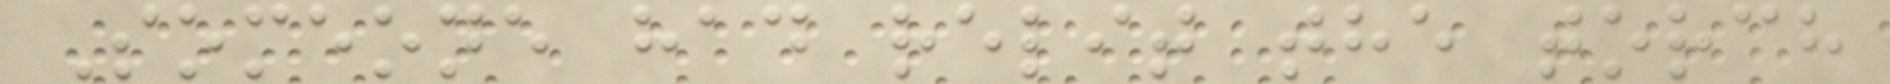Someone had relit the torch
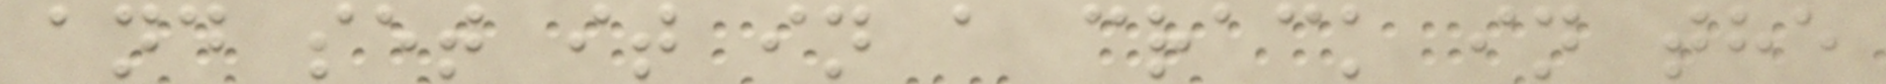and set it in a crack in the
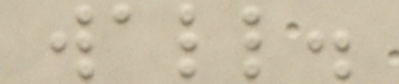wall.
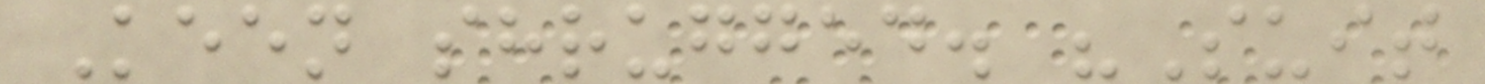Keen shrugged. "Suit
